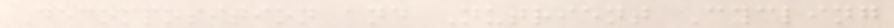Decomposition and Nutrient Cycling
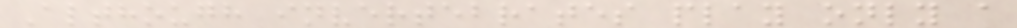Although invertebrates play only a
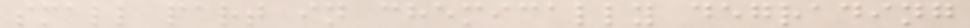small part in chemically degrading
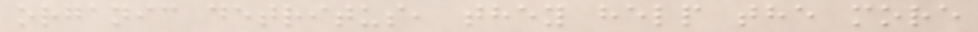organic detritus, they help the more
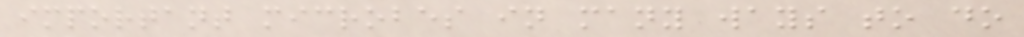important microbes in many ways to do
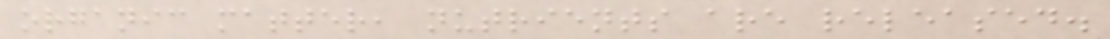organic matter, nutrients are released.
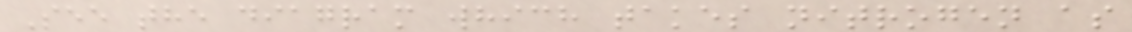See the diagram which takes nitrogen as
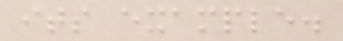its example.
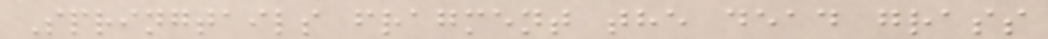Springtails fragment the dead grass
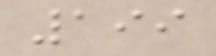199
